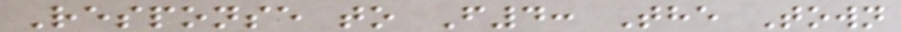Response to F4: The Town
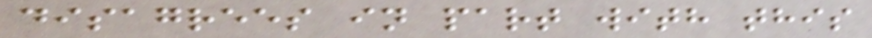disagrees in part with this
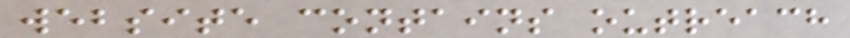website contains outreach
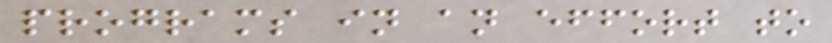programs in an effort to
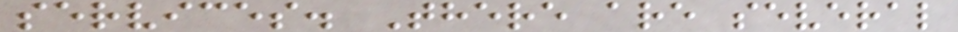services. There are several
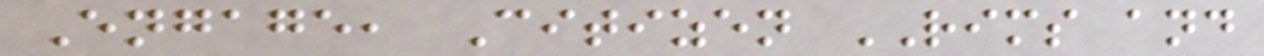Engage, Citizen RIMS and
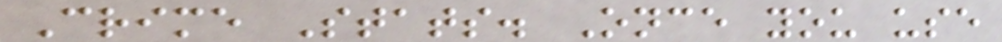Crime Stats. Once you use
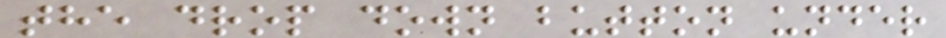the drop down button under
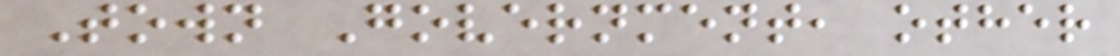Town Government, other
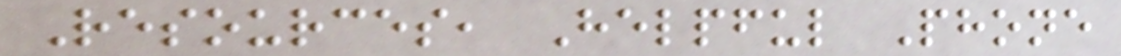Resources, Helpful Phone
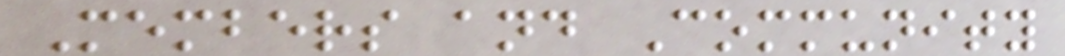Members and Community
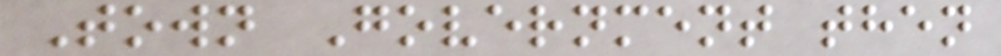Town Government then
